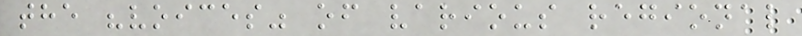the "voices" of various regional
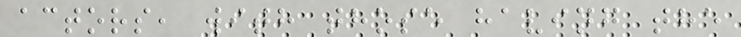actors, with those having the
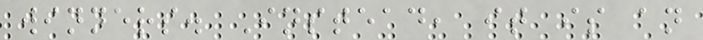winners. Instead, it is an
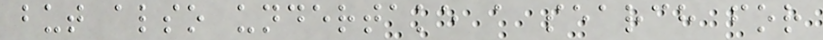but also undertake a search for
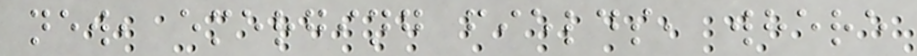new, emerging fields, where
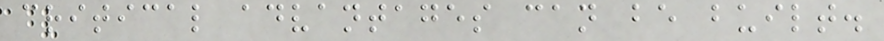critical advantages can be built.
